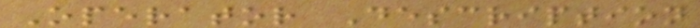Operator Description
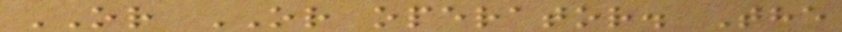OR OR operator. The
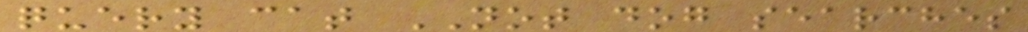query cat NOT dog searches
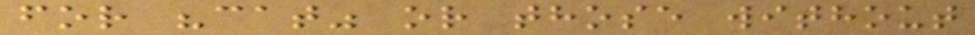for "cat" or those without
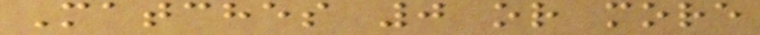Matches 0 or more
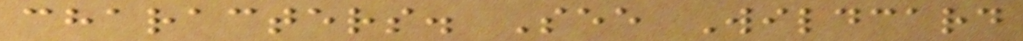characters. See Wildcard
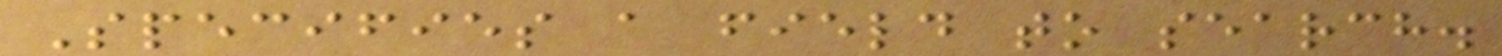Specifies a field to search.
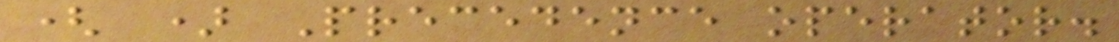( ) Precedence operator.
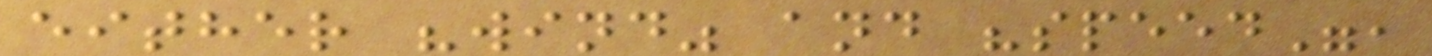either "wind" and "speed",
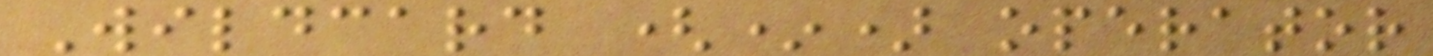Wildcard (*) operator
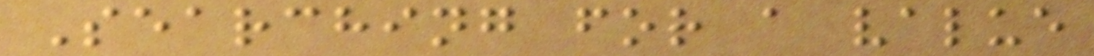Searching for a value
